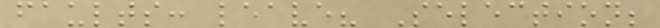faults: leave? Selection;
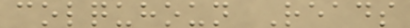colquhoun Reads
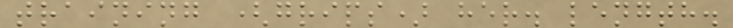training (grips) her. length.
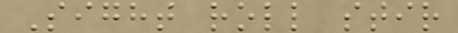Sight roll stir
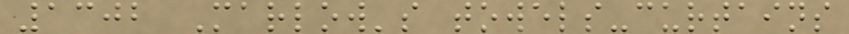1302 Marlow's towels-curtains
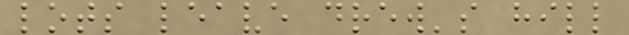lots leave drew's hill
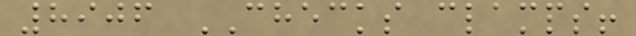8906 CHECKS clamps!
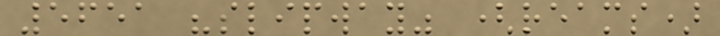5651 "slipway" (reams)
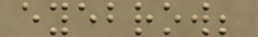eyebrow;
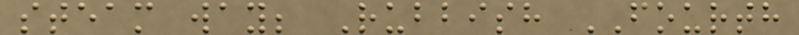steam way; Rubbish FOURTH
